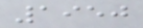1950
